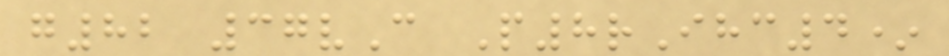g82 37vC P8rIhc4*
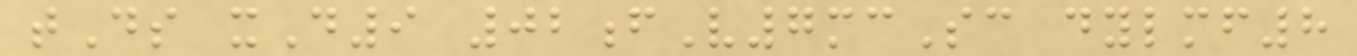tDs xD9 02fV7mcSc dylmf8
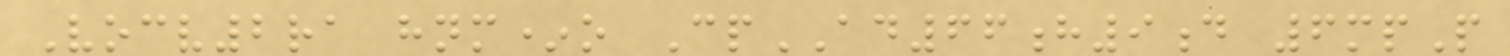Vocv2ra hnm*o CpAD66h9d 6mpP
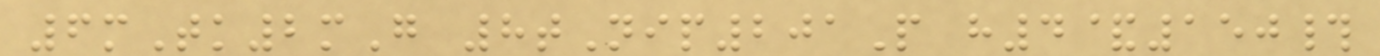6mTk2mG 8tNip201P h4&150#
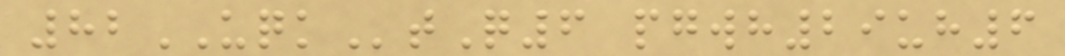82UQKtQ6 pgwh29uh6
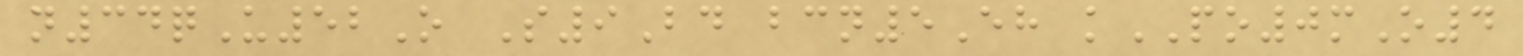n34qU52O S9Bd bcn5Eh kPO0mO4
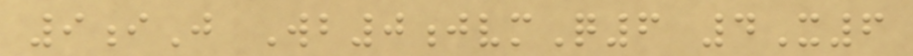9iJ Wb0jvmQ6 4X6
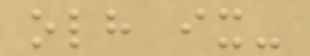olh ix-
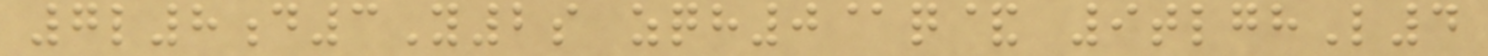7l8d3Y2s zqh0@q& 9tlghL4
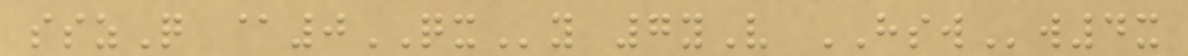sszQ @0QXy 7yV HSWw4x
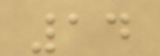14
